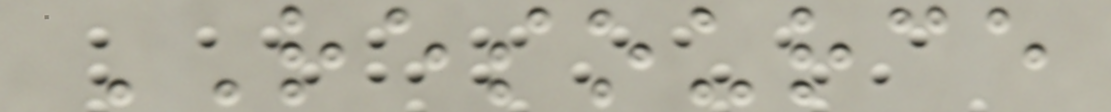RESOURCE
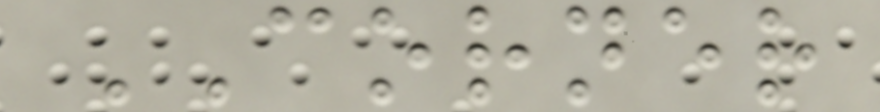CORNER
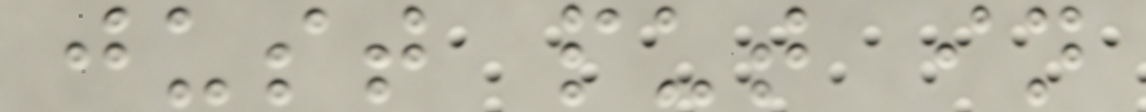just put in
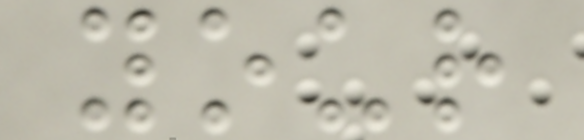your
